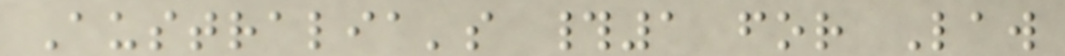Australia's #1 for Law
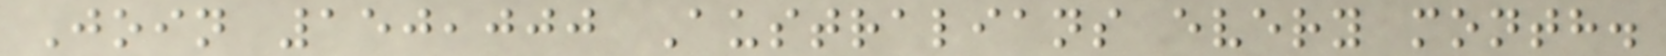Join 150,000 Australians every month.
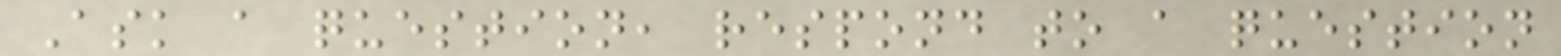Ask a question, respond to a question
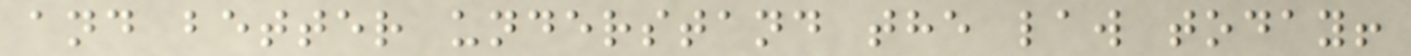and better understand the law today!
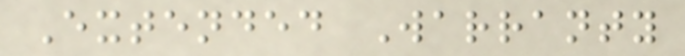Extended Warranty
